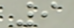9
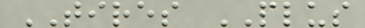TIRES PLUS
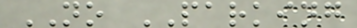NO PARKING
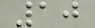10
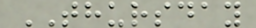THURSDAY
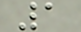1
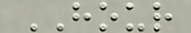HOUR
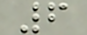6
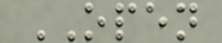OPEN
